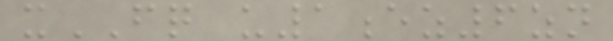xFQ u1ez6zn
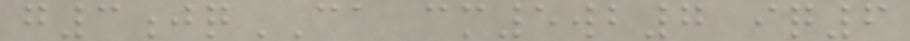g3jqCA cm5wb7 iq6
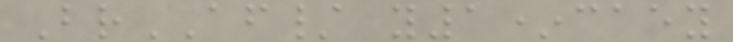BrAF/ y1*caey
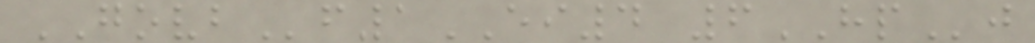GOVBf1EI4 6HPj
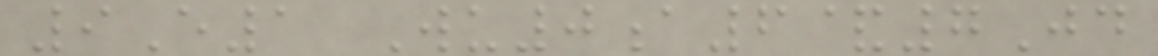9E1 Wu0a6&7Jd
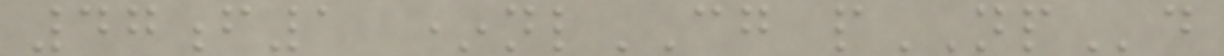47f1 *nlCG pNPd
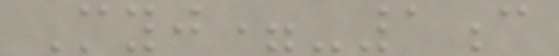Myj=-1c
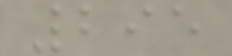295
